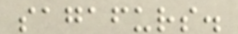sagafurs.
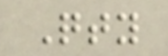Qty
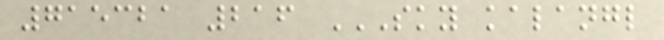715321 216 SKY KALANGL
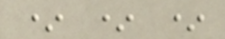* * *
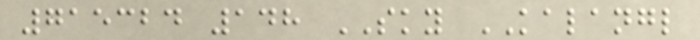715324 148 SKY KALANGL
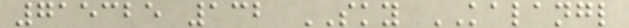715325 132 SKY KALANGL
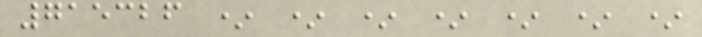715326 * * * * * * *
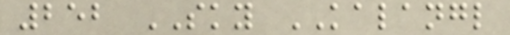252 SKY KALANGL
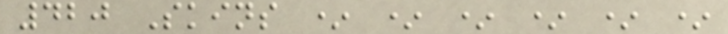420 Skins * * * * * *
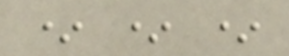* * *
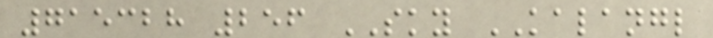715328 256 SKY KALANGL
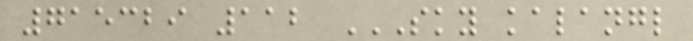715329 112 SKY KALANGL
